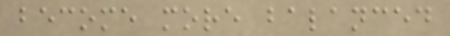become more balanced
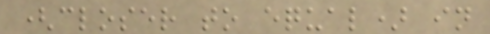(closer to equal) in
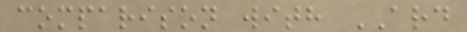comparison with ARD
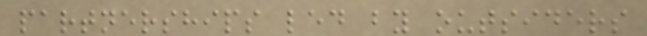partnerships led by outsiders
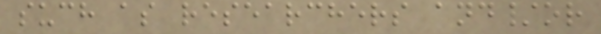such as researchers and/or
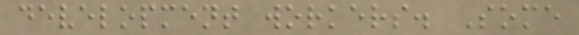development workers. Some
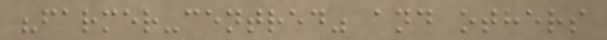"farmer-centred" and others
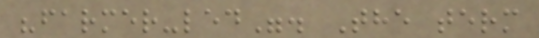"farmer-led". The term
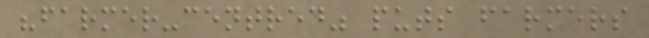"farmer-centred" puts farmers
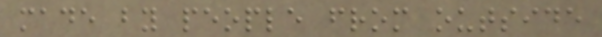made by people from outside
